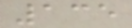135
